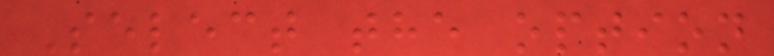Select the option
